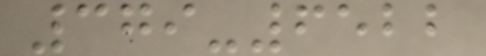379-6522
